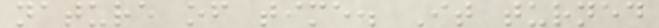nature of time. It turned
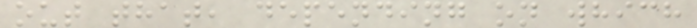out that, depending on which
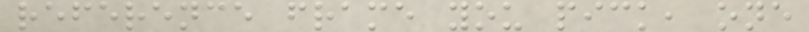reference frame you pick, one
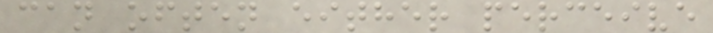can often either perceive
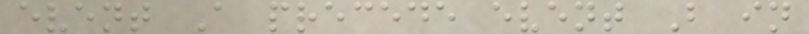event A precede event B in
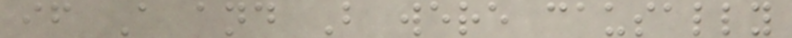if A and B were causally
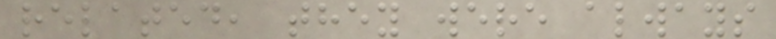related, they were always
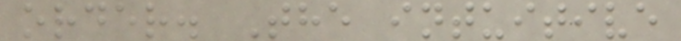order. The intuitive
